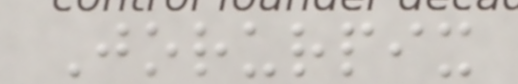Jorurpix
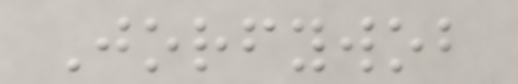Jorfywob
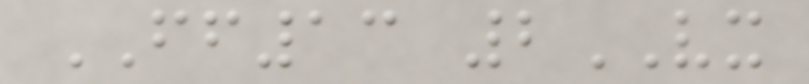FF13 2VX
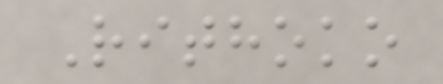Rithoko
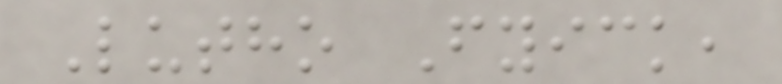Lutho Fyick,
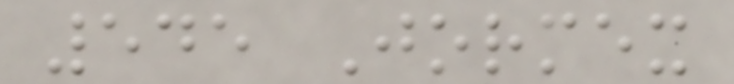545 Jormex
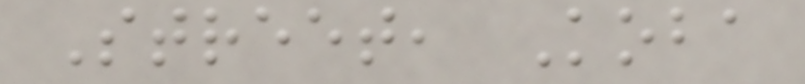Street, Koba
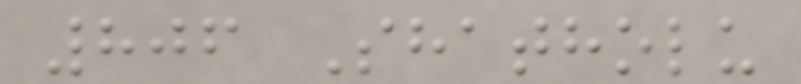806 Shatholu
